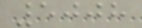5008
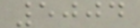5004
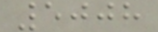5008
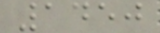1450
